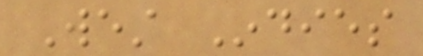West Indies
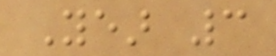Year 3
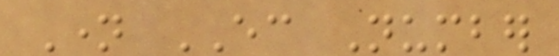Name EC Number
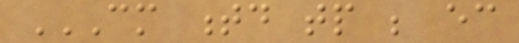CM TD TP BE EC
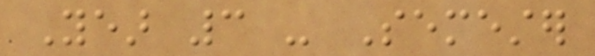Year 3 - Semester
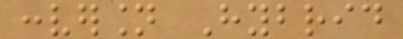conversion Hybrid
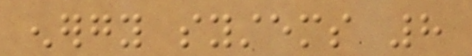energy systems 8
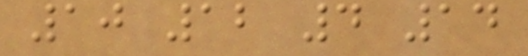10 12 4 14
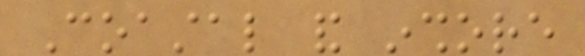Coastal and inshore
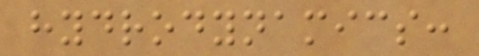hydrodynamics:
